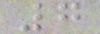7
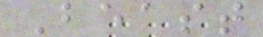Beast
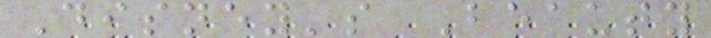Disney's Beauty
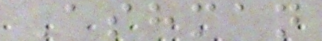Ashman
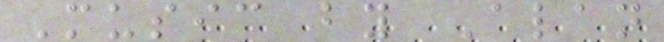Music by Alan
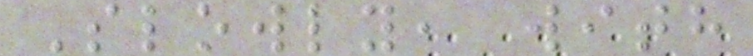Slowly, with
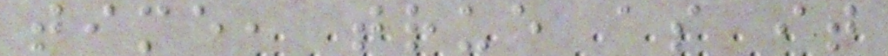time, true as it
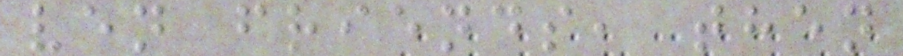ven friends, then
